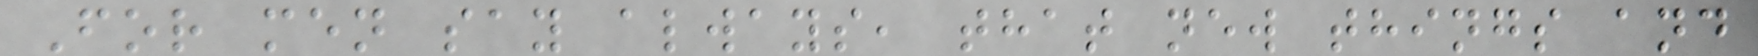For men say always, that new things and
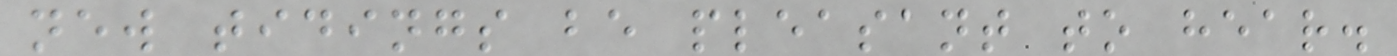new tidings be pleasant to hear.
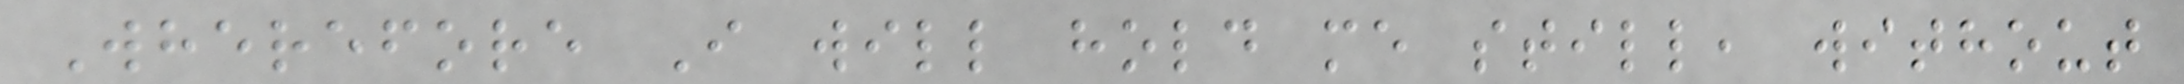Wherefore I will hold me still, without
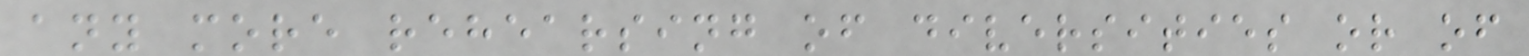any more rehearsing of diversities or of
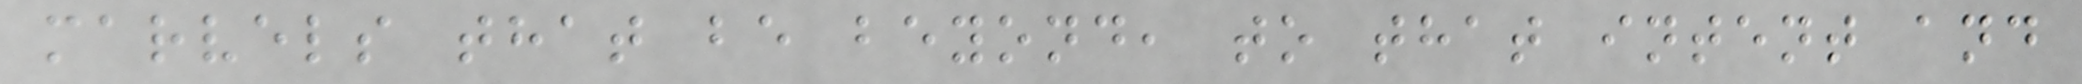marvels that be beyond, to that intent and
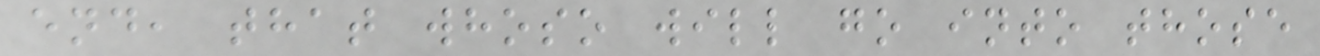end, that whoso will go into those
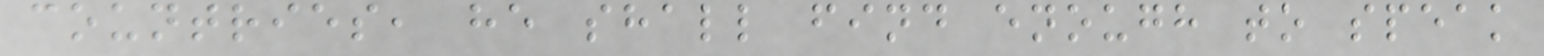countries, he shall find enough to speak
